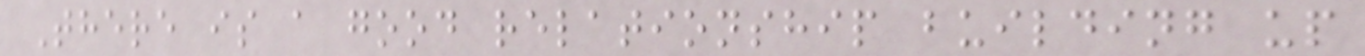There is a good relationship building up
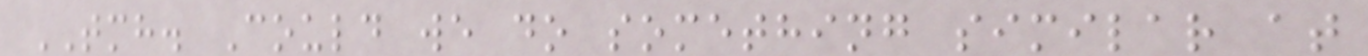TMH. Could we do something similar at
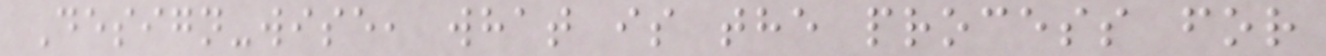Design-wise, what is the process for
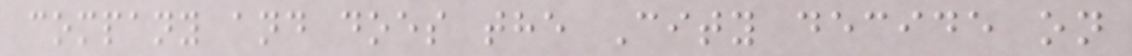company and does the City decide on
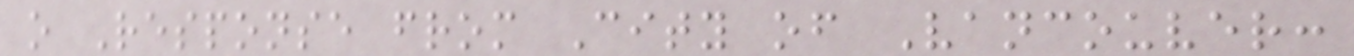o Response from City of Vancouver:
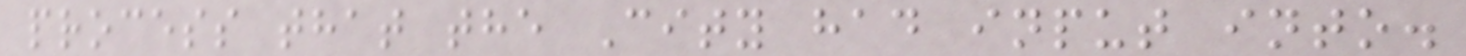process that the City had input into.
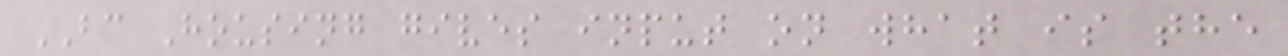BC Housing gives input on what is the
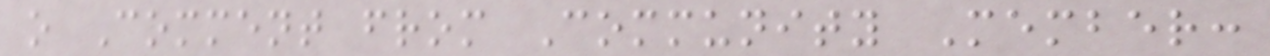o Comment from Community Member:
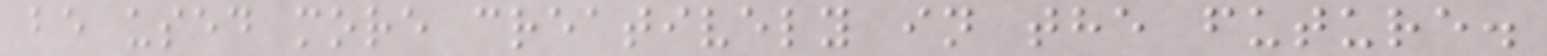be used more creatively in the future.
